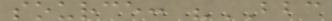source: "BBC
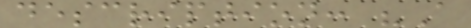description: "A
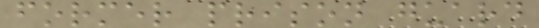former prison guard
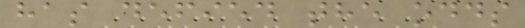has defied the odds
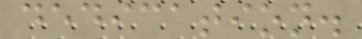dedication.
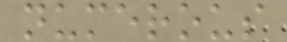numerous
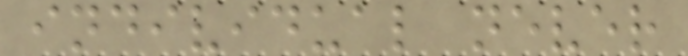individual never
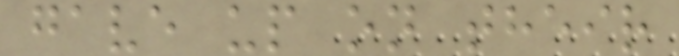gave up on their
